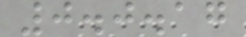0.0.17
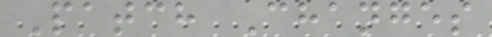Patch Changes
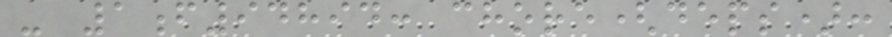- 1f94894: chore(deps):
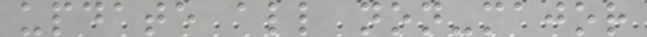update all non-major
